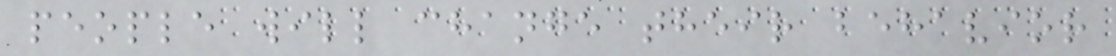people will change their behavior
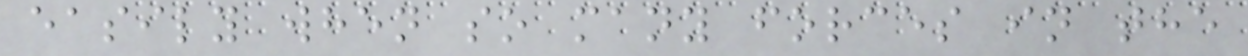easily when so many forces in the
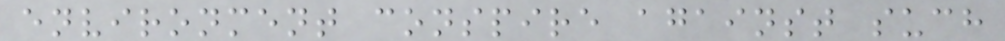environment conspire against such
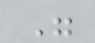"
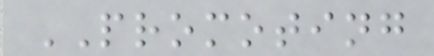PROMOTING
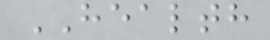HEALTH
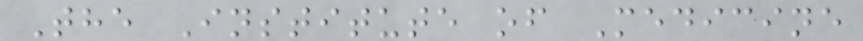The Institute of Medicine
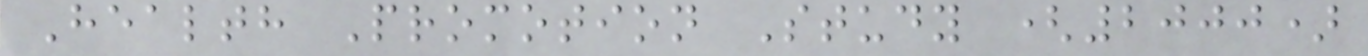Health Promotion Study (2000)
